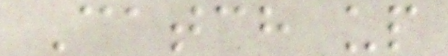Catch up
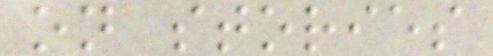on stories
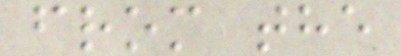from the
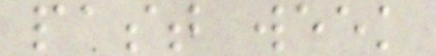past week
